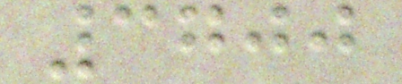3700
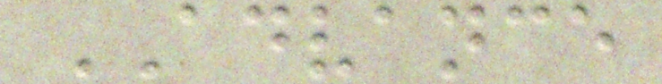ADVANCE
